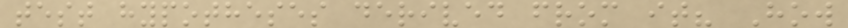test hypotheses derived from it? How
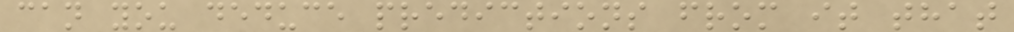can you deduce predictions from it that
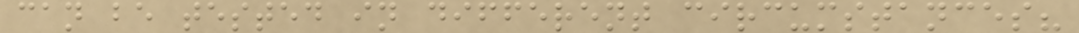can be tested in different circumstances?
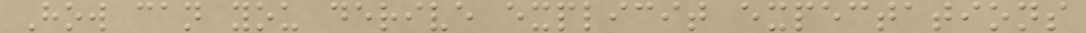How can you derive explicit expectations
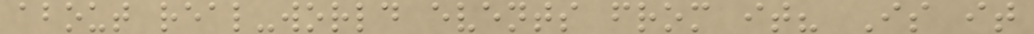about real-world events from it? Is it
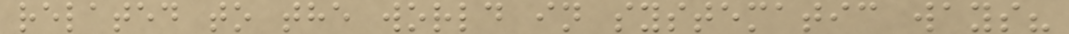related to the world in systematic ways?
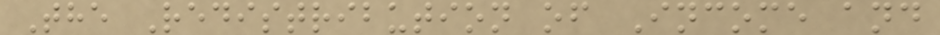The Redistribution of Income and
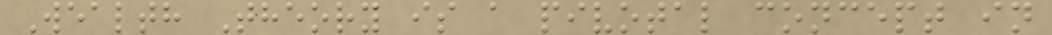Wealth Theory is a pivotal concept in
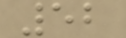52
